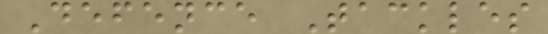Defence Tackles
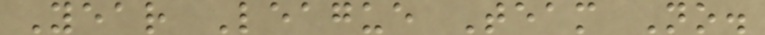Year League Team No.
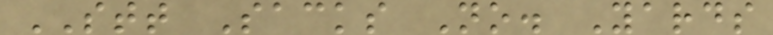STT Sacks No. Yards
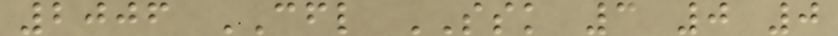2006 CFL SSK 3 0 0
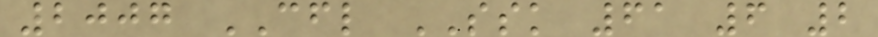2007 CFL SSK 61 6 2
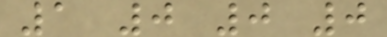1 0 0 0
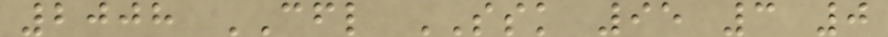2008 CFL SSK 95 3 0
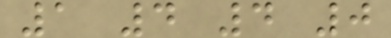1 4 4 0
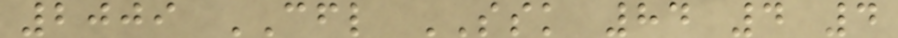2009 CFL SSK 84 4 4
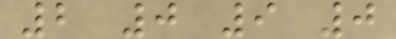2 0 9 0
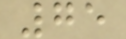75
